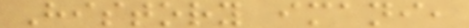History imani,
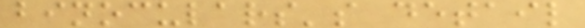binoculars's detail
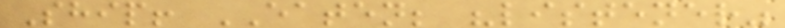Ship! EATEN; "listener"
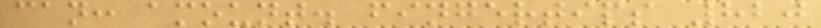can: amount. fingertips 820
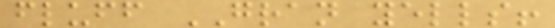fluff GRAN yells!
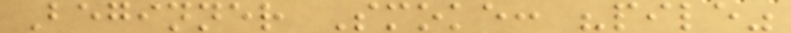Beginner Smoke: "pile"
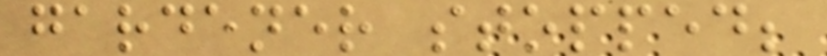gardener stopped;
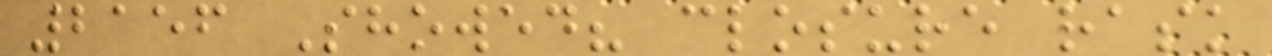2156 Showed? closure rask
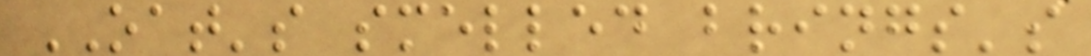OAT's smelled brings's
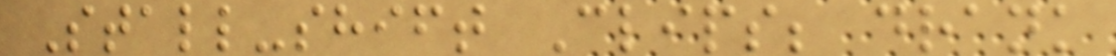Stall-shift Clips; drank
